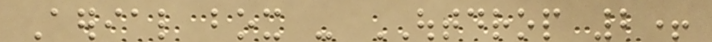Aerial box - OUTDROP 2+
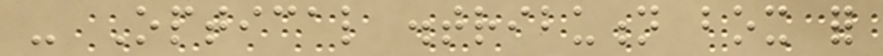- Optical distribution box for
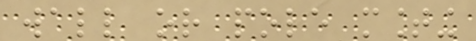wall or pole mounting
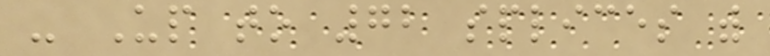- Up to 72 splices with
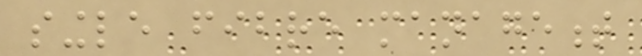single fibre management
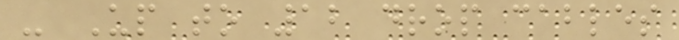- Up to 12 drop cables
